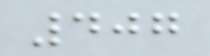407
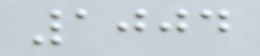1004
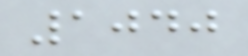1040
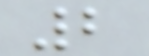2
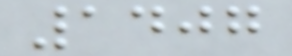1407
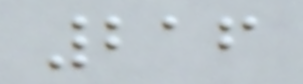216
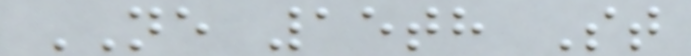NE 15th St
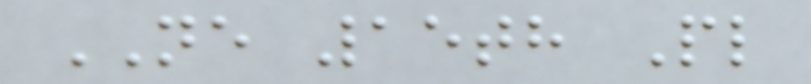NE 15th Pl
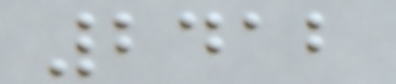2412
